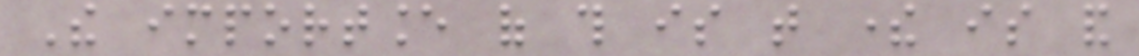The importance of this is that there is and
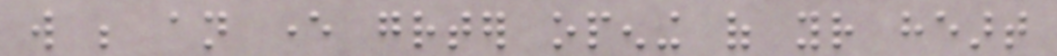will be an ever greater opening of your heart
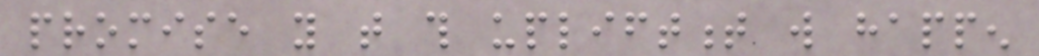promise you that this upliftment will happen
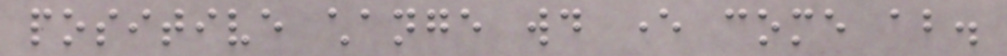positive change would ever come about.
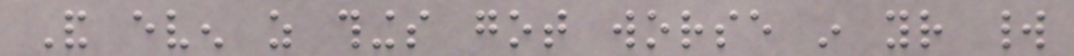And even as things got worse in your world
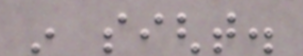in sight.
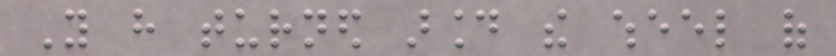You have turned around the wheel of
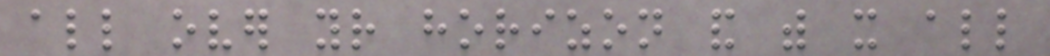all over your horizon and with it all
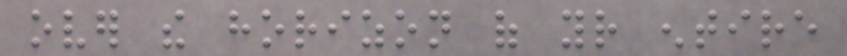over the horizon of your entire
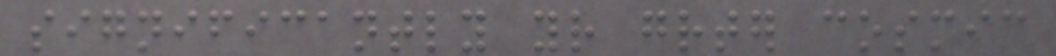significantly your greater cosmic
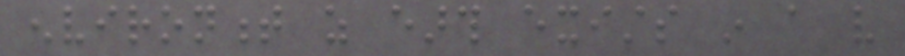environment as earth exists in a very
